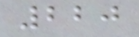220
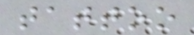tattoo
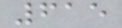615
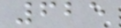625
